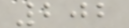202
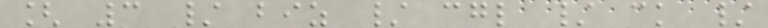[ 3 / biz / cgl / ck /
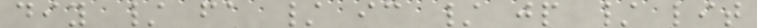diy / fa / ic / jp / lit
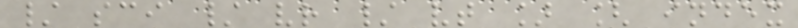/ sci / vr / vt ] [ index
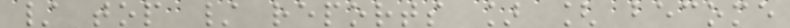/ top / reports ] [ become
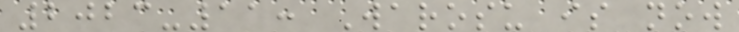2023-11: Warosu is now
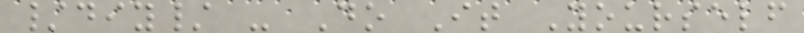/diy/ - Do It Yourself
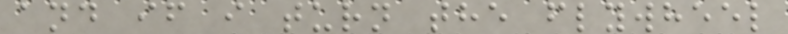and if i turn the flywheel
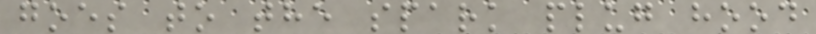goes to the spark plug hood
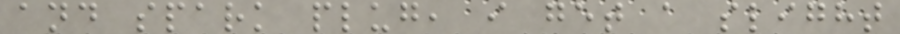and spark plug, i get a slight
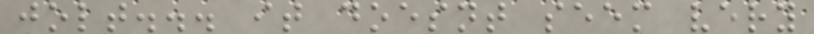jolt... it doesnt seem very
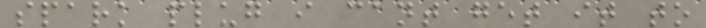spark plug i cant get it to
